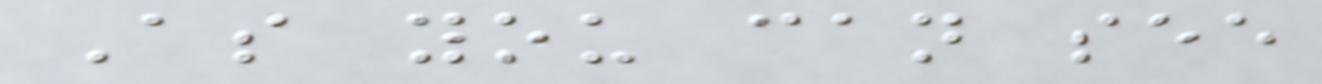As you can see
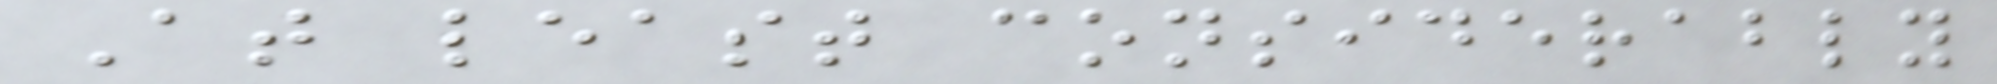At least considerably
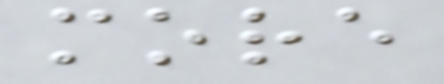more
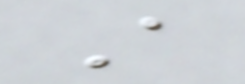A
